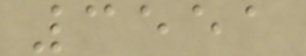3551
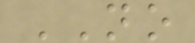NO
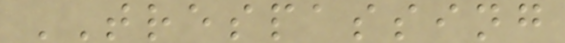TRESPASSING
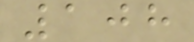108
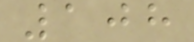108
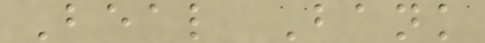Beal Bank
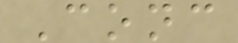Conc
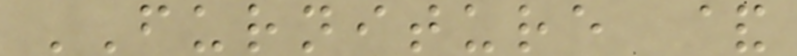FURNITURE &
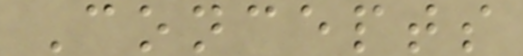Concepts
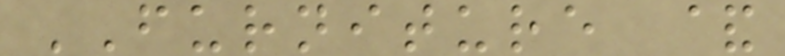FURNITURE &
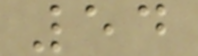54
